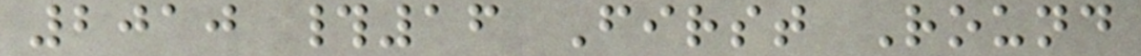2010 #16 First Round
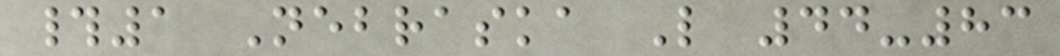#1 Nebraska L 44-83
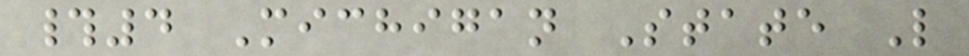#4 Michigan State L
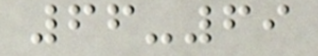66-69
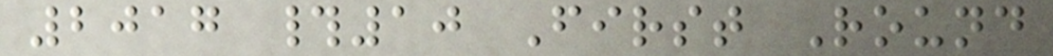2017 #10 First Round
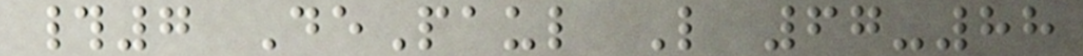#7 DePaul L 67-88
